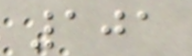101
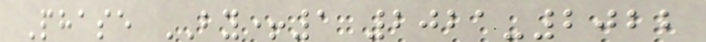Phase BY+1 2021-2022
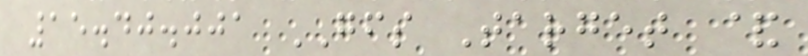15.40.001 GFS Target &
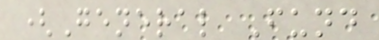(General Fund
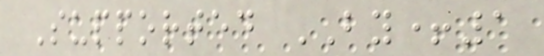Supported BY+1
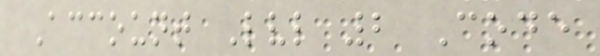Account Lvl 2 Code
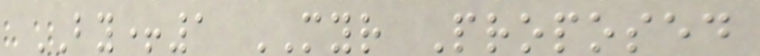BY+1 MYR Proposed
